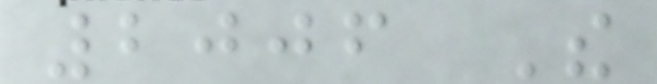2006 The
